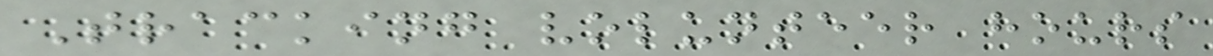Tracking volunteer hours
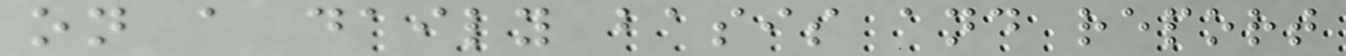on a daily basis and report
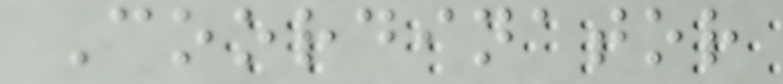Coordinator
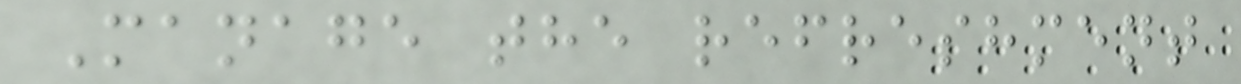Manage the refreshment
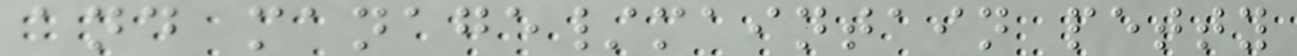and manage/maintain petty
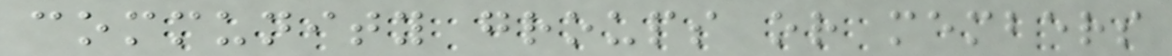community groups or members
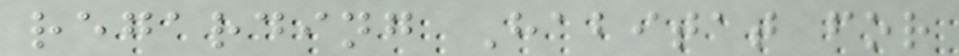regarding Habitat for
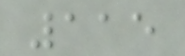115
